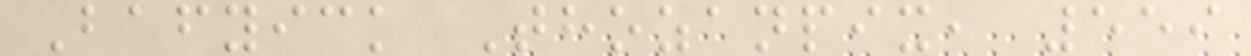Bafyick Thozanpix, 559
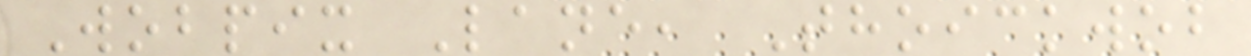Wobpix Lane, Thoickwob
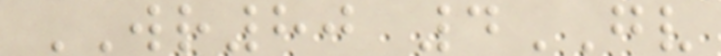WR80 4GV
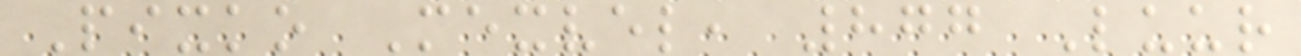Pixko Mexvel, 877 Luur
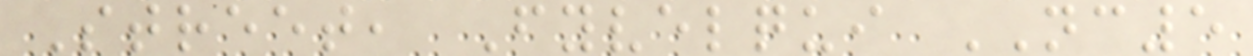Street, Fyvelqui NC5
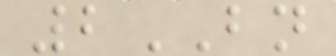2BN
